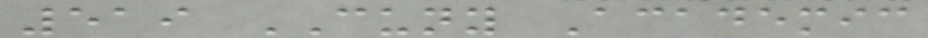519 CUNY Academic
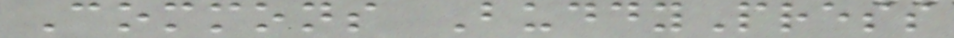Commons BuddyPress
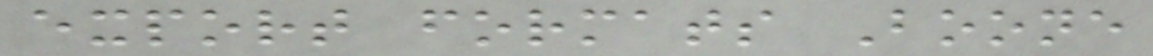export formats Boone
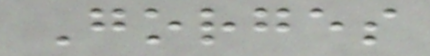Gorges
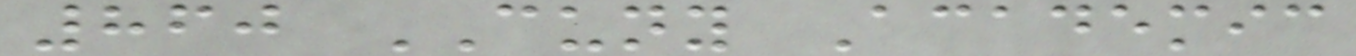860 CUNY Academic
